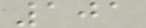101
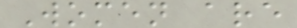Women are
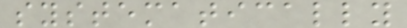systematically
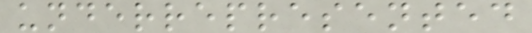underrepresented
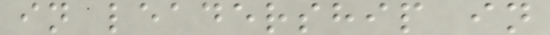in leadership in
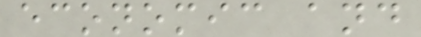economic and
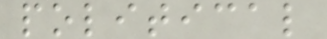political
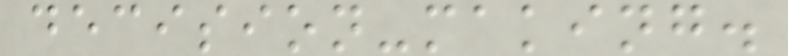decision-making.
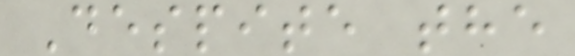Despite the
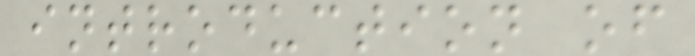introduction of
